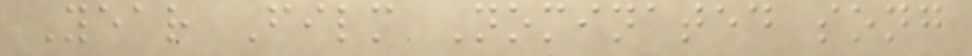Year Film Nominated song
